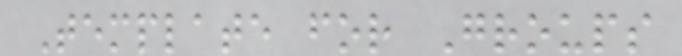Template for Groups
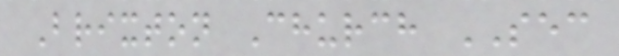Brixton Church SEC
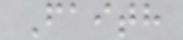Faith
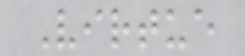Virtue
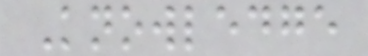Knowledge
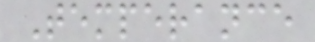Temperance
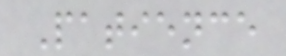Patience
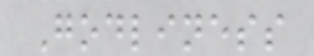Godliness
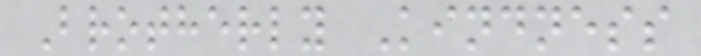Brotherly Kindness
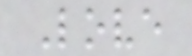Love
